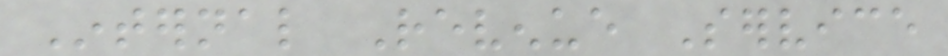Internal Revenue Service
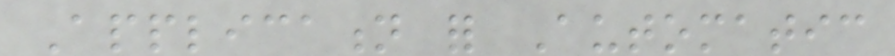Application for Automatic
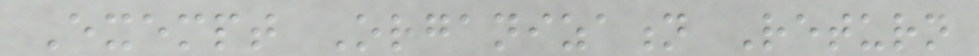Exempt Organization Return
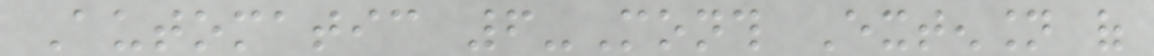Automatic 6-Month Extension of
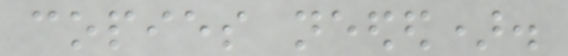copies needed).
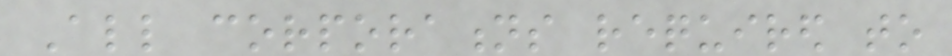All corporations required to
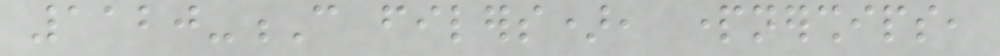1120-C filers), partnerships,
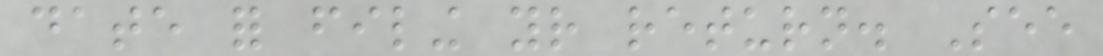date for filing your return. See
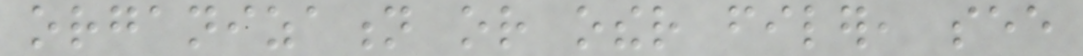organization or other filer, see
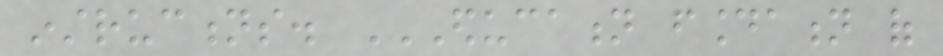instructions. EDUCATION FOUNDATION OF
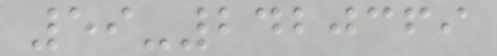59-2420369
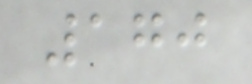170
